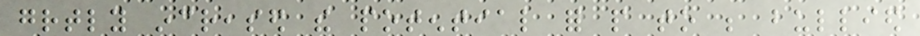greatly increased the potential for people to be bullied
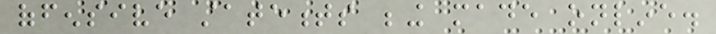offensive statements being made online.
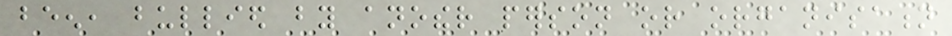been, bullied by another person or organisation
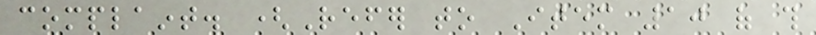complaint. (Refer to Item 10 of this
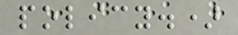policy.)
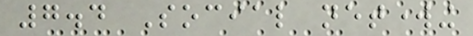7.4 Social networking
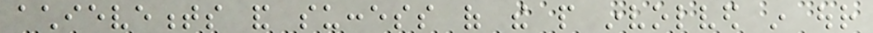achievements and success of the people involved in our
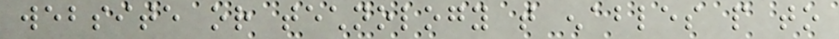website or technology that enables people to
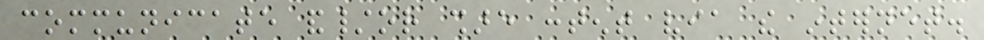communicate and/or share content via the internet.
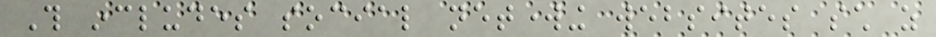This includes social networking websites such as
